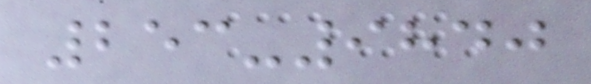253-9840
